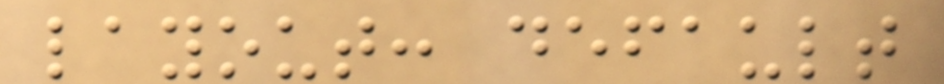layout: default
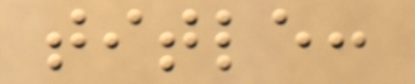title:
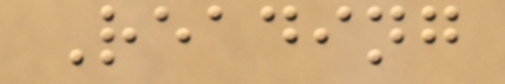Reading
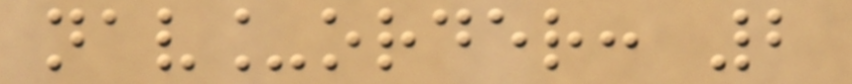nav_order: 2
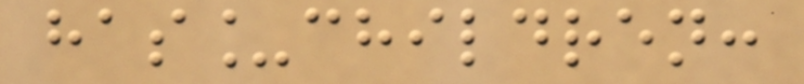has_children:
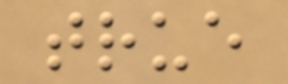true
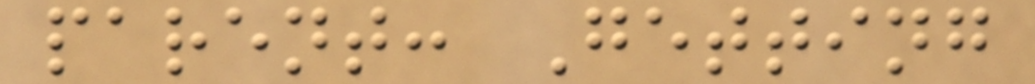parent: Getting
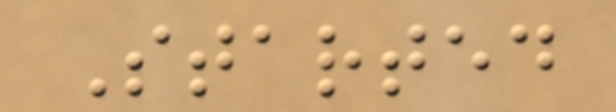Started
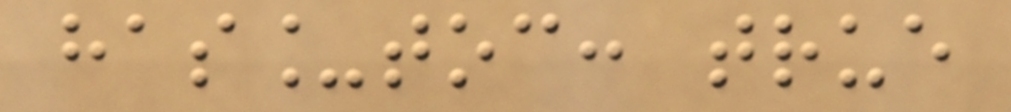has_toc: true
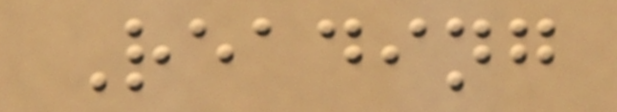Reading
